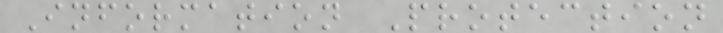Information Protection
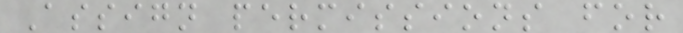Assign permissions for
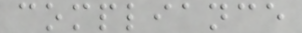compliance
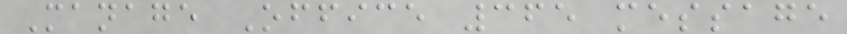Manage Office 365 message
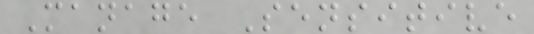Manage Sensitive
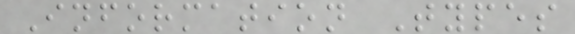Information Types
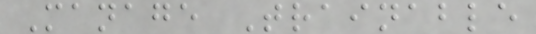Manage Trainable
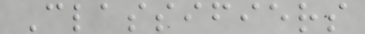Classifiers
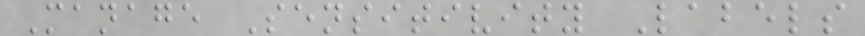Manage Sensitivity Labels
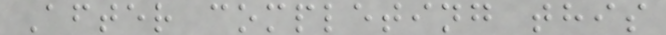After completing this
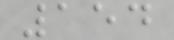154
